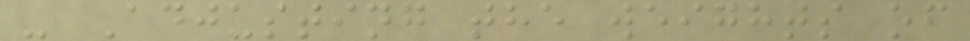- Adjusting the weights of
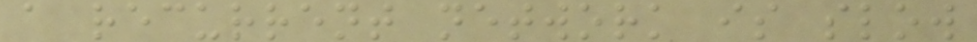a recurrent network is slow
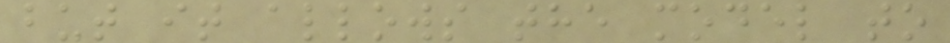but it allows the model to
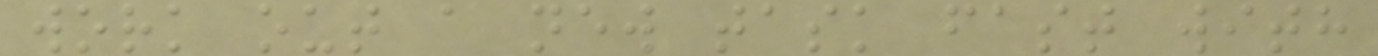work out a new task fast with
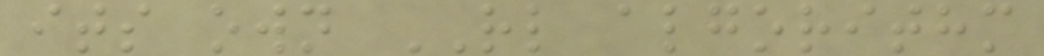its own RL algorithm
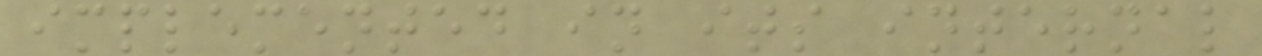implemented in its internal
